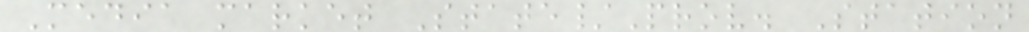Media market State/Prov. Station
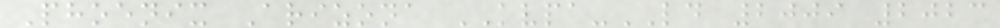Phoenix Arizona KVPA-LD 2009 2023
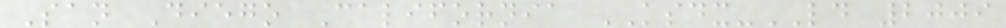San Diego California KSDX-LD 2009
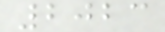2023
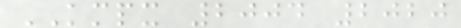KMPX 2004 2020
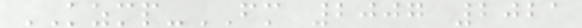KZMP-FM 2007 2021
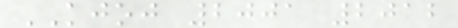KJOJ 2001 2012
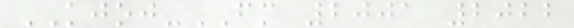KJOJ-FM 2001 2022
